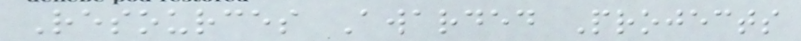Resources Awarded Projects
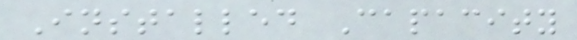Installed Capacity
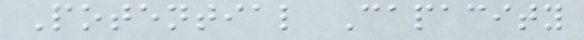Potential Capacity
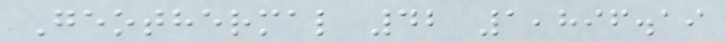Geothermal 42 1,896.19
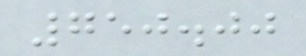750.00
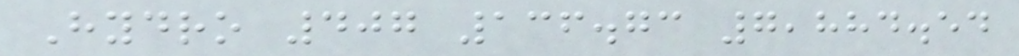Hydro 407 136.73 7,884.54
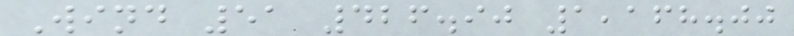Wind 51 426.90 1,168.00
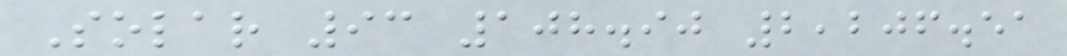Solar 93 108.90 2,206.51
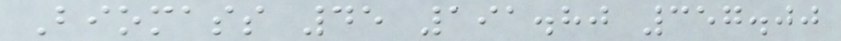Biomass 45 191.80 357.00
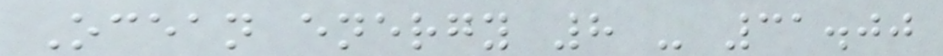Ocean energy 8 - 31.00
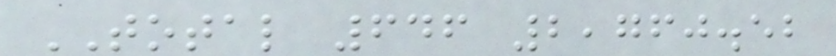TOTAL 646 2,760.52
